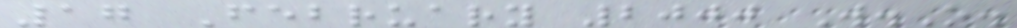17 February 2000 W.O.
